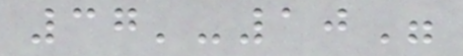37'-10"
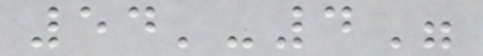54'-4"
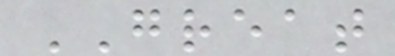GREAT
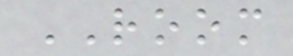ROOM
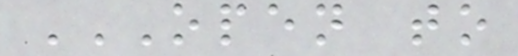OPEN TO
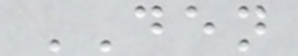DEN
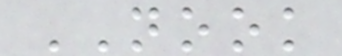NOOK
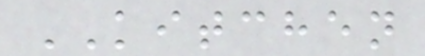KITCHEN
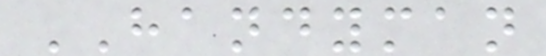HANDYMAN
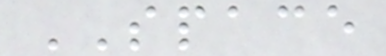SPACE
